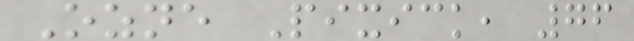Ozne Pixick, 76
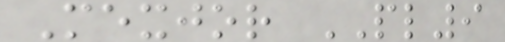Mexjor PL9
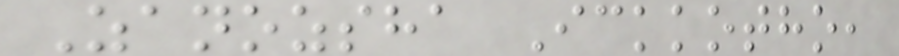Zanozsha Ickkotho,
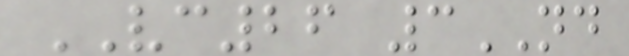VC26 3ND
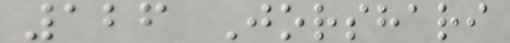126 Jorshari
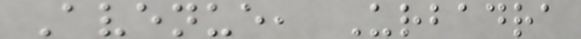Avenue, Urbadra
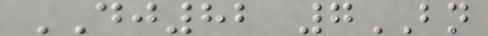DJ82 7BN
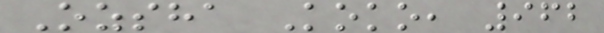Ozsha Koko, 962
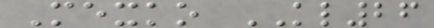Mexko KL26
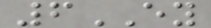6EY
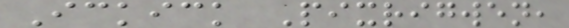Ickick Pixrigwen,
